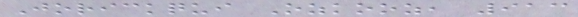Jorickqui Ozkooz, 913
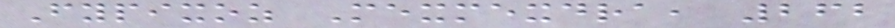Fypixoz Mexmexdra, 262
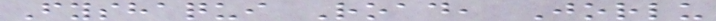Fyshaqui Road, Jorlu
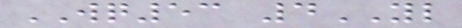WQ53 4YL
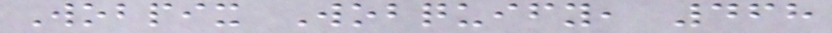Wobpix Wobquify, 468
